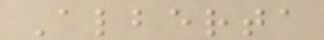Alberta
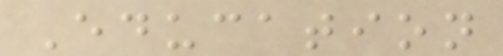Education
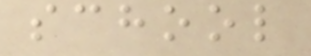school
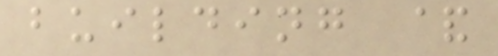building &
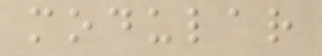modular
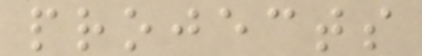projects
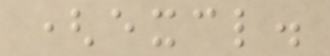(excl.
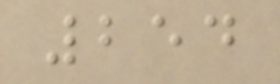254
